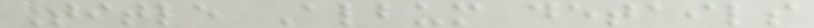Title Album details
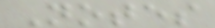Notes
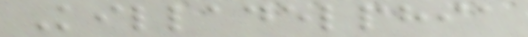Killadelphia
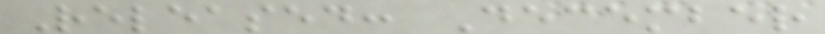Released: December
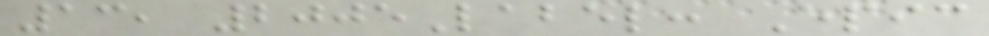13, 2005Label: Epic
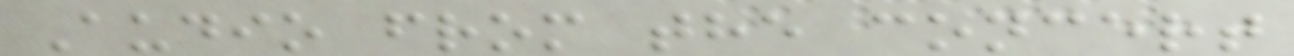Audio from the concert
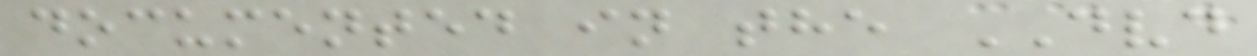documented in the DVD
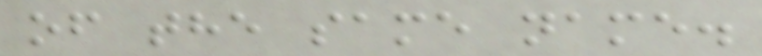of the same name.
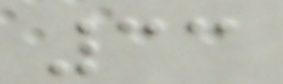33
